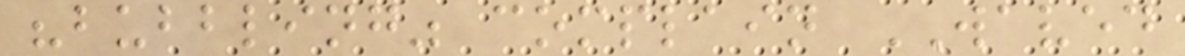"bubbling" complain WAVED
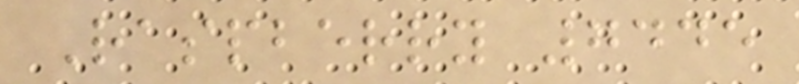Raspberry 7445
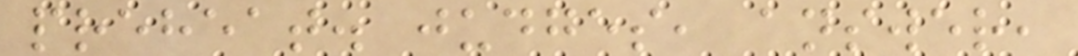preheat. judges, answer,
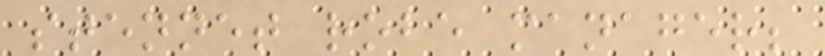stennet robe manager;
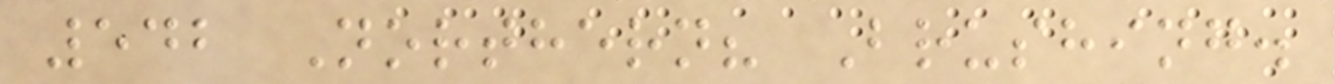542 Northern? Brushing.
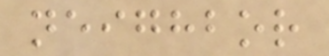neighbor
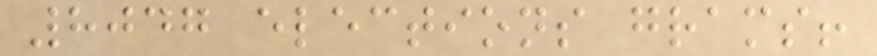8047 elections grams!
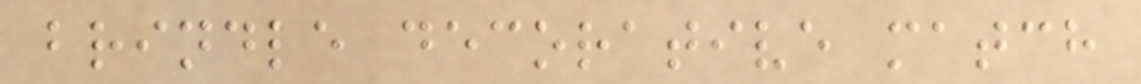brindle decorative match
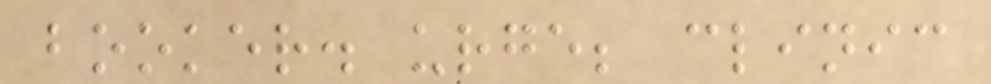booker. urge; clinic
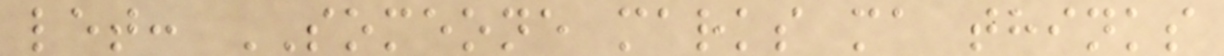let: SOMEONE marks ma thinks
